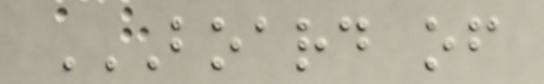BOARD OF
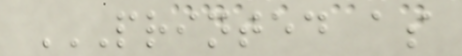PRINTED AS
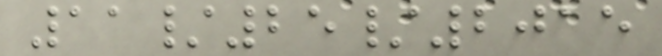11/25/2015
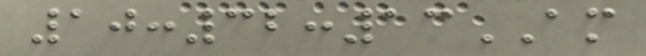10:32:13AM
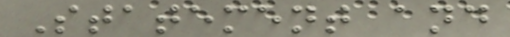Statement and
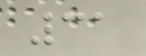31
